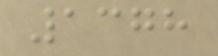1378
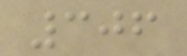306
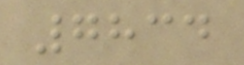7834
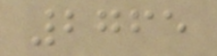2765
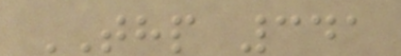THP 341
